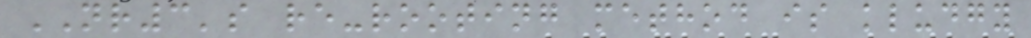NR3's re-rooting method is kludgy
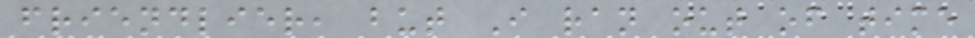friendlier, but I ran out of time
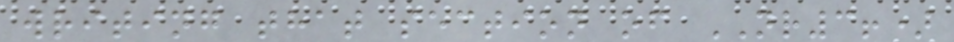writing that section of NR3!)
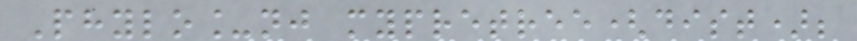Phylo_nj mypretree(dist);
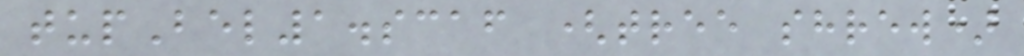tupBel1.scaf (tree shrew)
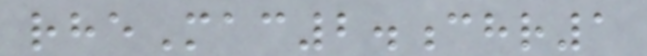rheMac2.chr1
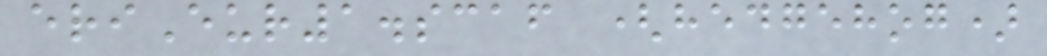eriEur1.scaf (hedgehog)
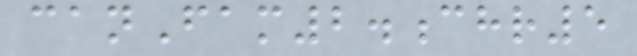canFam2.chr5
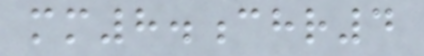mm8.chr4
